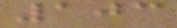103
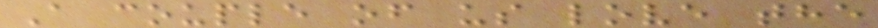A couple of us love the
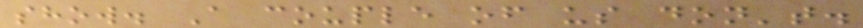show. A couple of us don't.
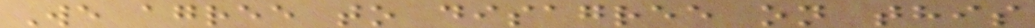We agree to disagree on this
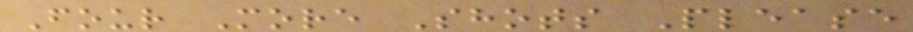Four More Shots Please
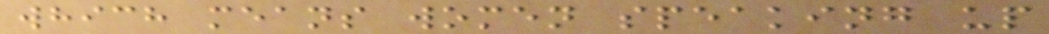which means women speaking up
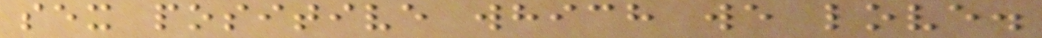sex positive which we love.
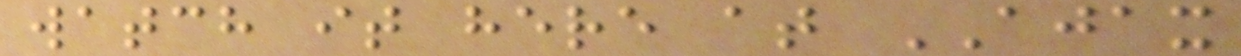watch it here at AJAX
